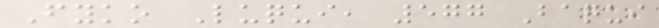Fyko Luqui, 577 Baqui
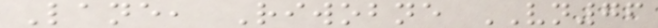Lane, Riwobne VN76
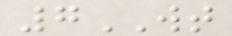7WT
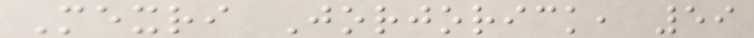Mexri Jorjorick, 59
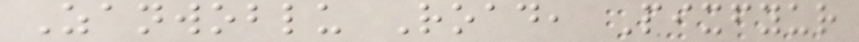Zanwoblu Road, Pixfyur
